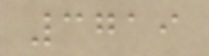3719
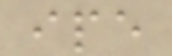ipe
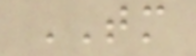TM
